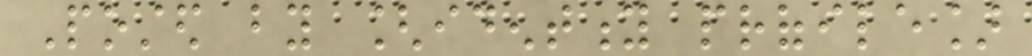Posted by [identity profile]
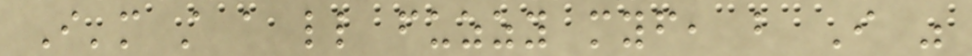I'm still a little fuzzy myself, but I was
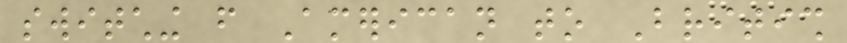switching from American to British
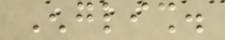English.
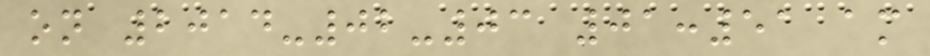on 2014-02-03 01:51 am
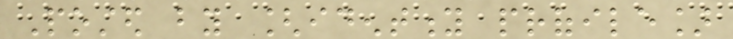Posted by [identity profile]
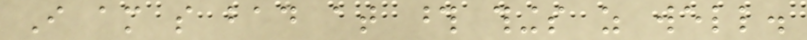I am so bad at those things as well.
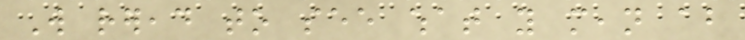Will reread to see what you mean about
